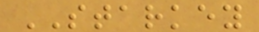STARKEY
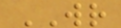WR
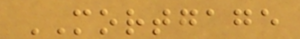MORTGAGE
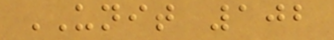UNIT 102
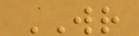WR
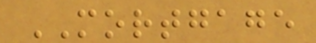MORTGAGE
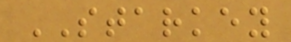STARKEY
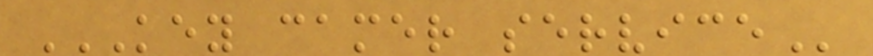KEY CAMER SERVICE
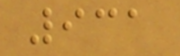931
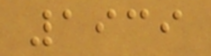1939
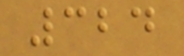324
